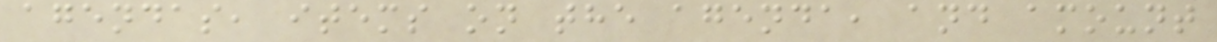agendas, items on the agenda, and amount
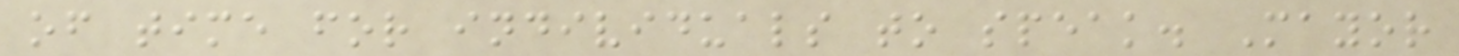of time for individuals to speak. Mayor
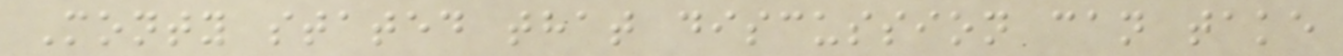Monty stated that discussion can take
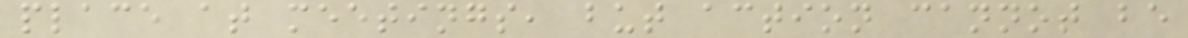place at meetings, but action cannot be
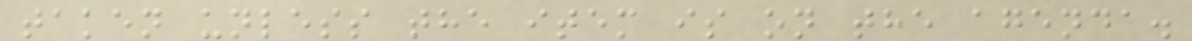taken unless the item is on the agenda.
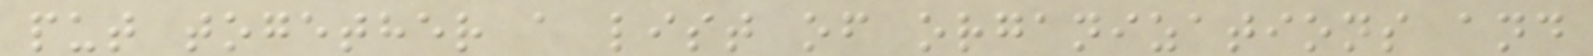put together a list of organizations and
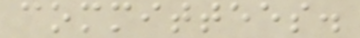committees.
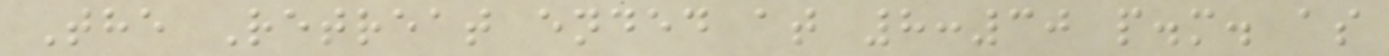The Retreat ended at 8:30 p.m. as
